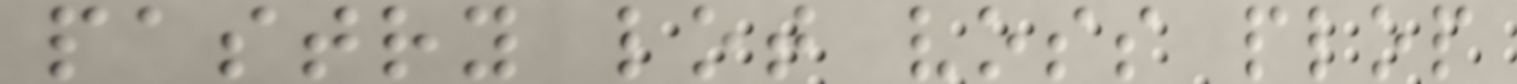pastry lot voss plop
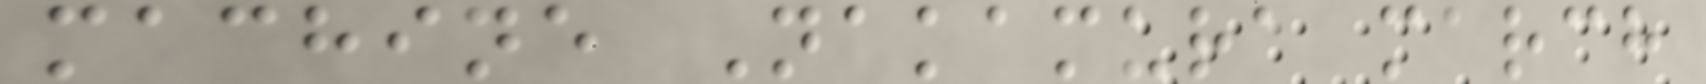machine Nakamura march
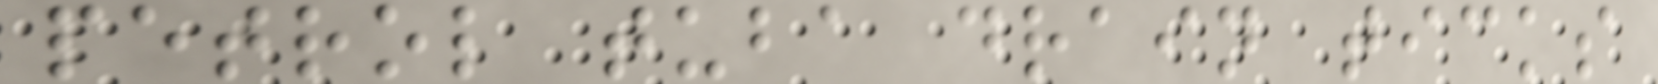petrol tuba drain ticks
